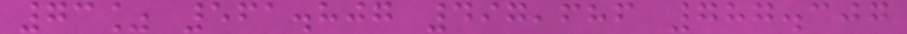73% 561.807 497,686 787.307
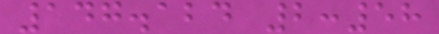147.124 2:58
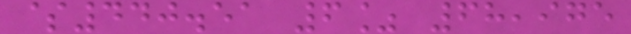$440.51 6% 68,975
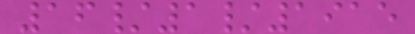16/1/1915
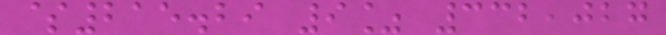$215.29 9% 332,027
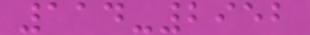114-2952
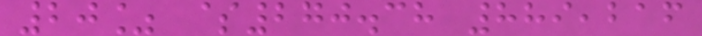20% $270.38 889,216
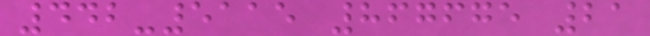442-5115 867675 21
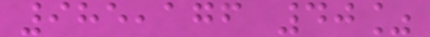985,176 40%
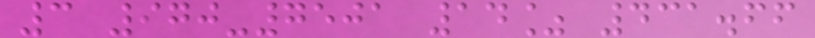3 970-7501 14% 431.66
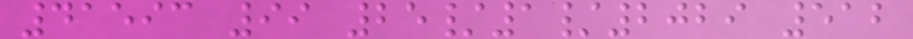41593 99 25/1/2029 512
